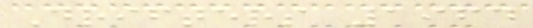Drifters 1964
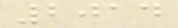2014
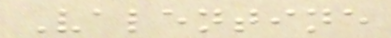Valentine
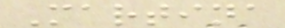Martina
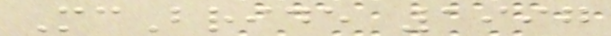McBride 1997
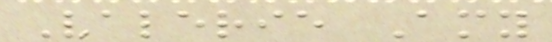Valerie Amy
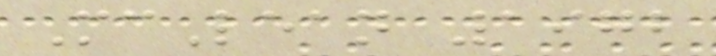McLean 1972
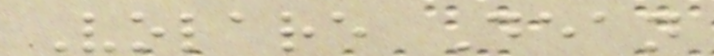Volare Dean
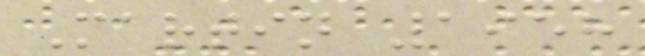Martin 1958
